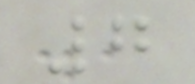7
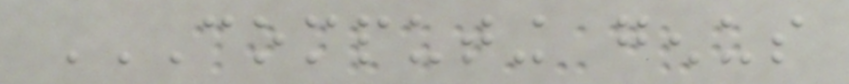COMPUTING GENUS
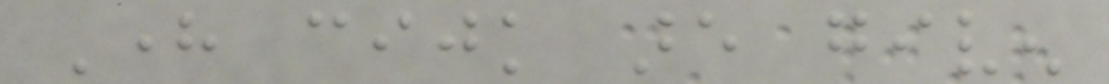Here cijk are given
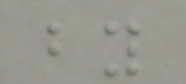by
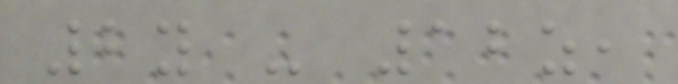2y - 12z,
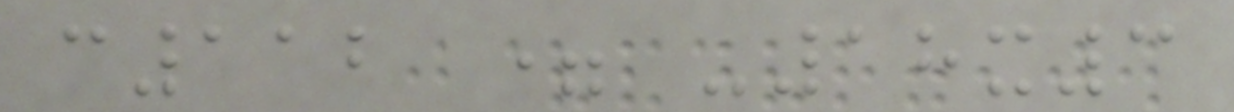c112 = -18x3
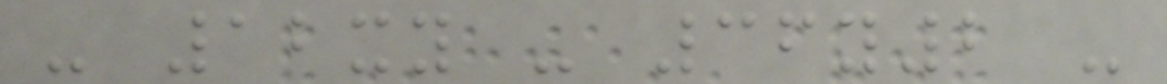- 12xy - 36y2 -
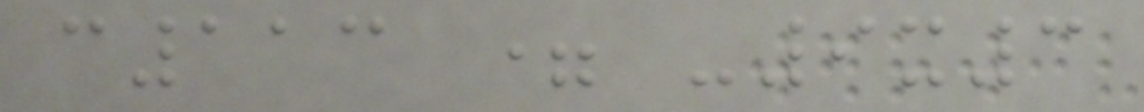c113 = -9x3
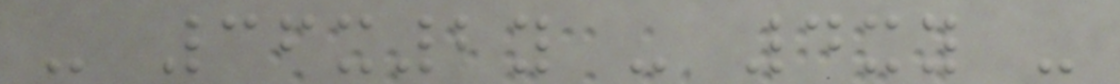- 36x2y - 4xy -
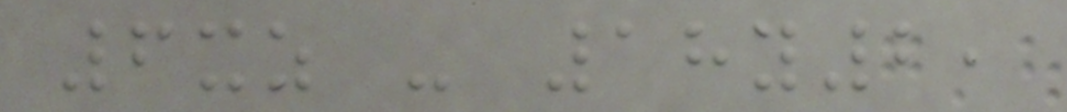6xz - 18y2,
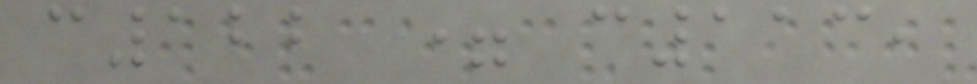c122 = c113,
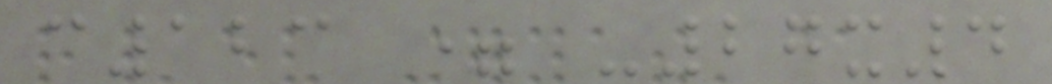c123 = -27x4
